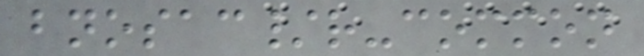bnosac/r-common
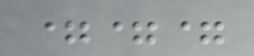===
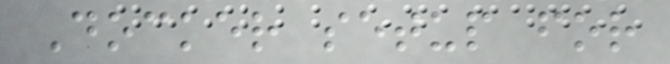Docker setup for
